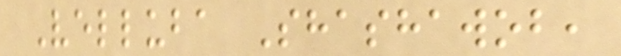Velluba Shashawob,
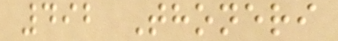492 Thoneri
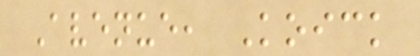Avenue, Koick
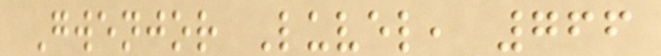Gwenjor Luvel, 766
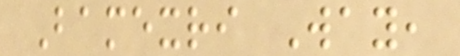Bamexri Way,
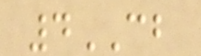4CB
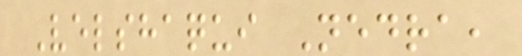Velshaqui Nedra,
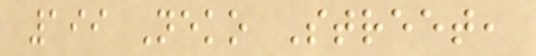199 Neko Street,
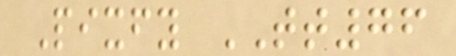Pixfy TT76
